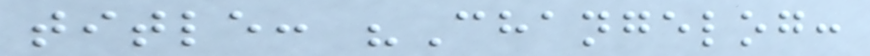title: "Changelog:
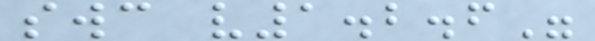swc v1.2.6"
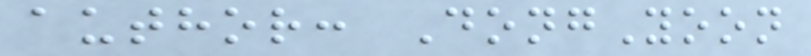author: DongYoon
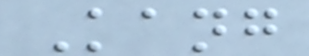Kang
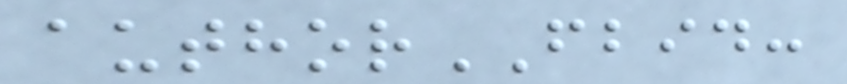authorFBID:
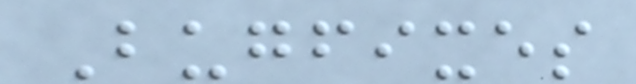Bugfixes
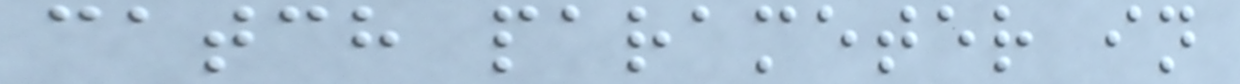catch parameter in
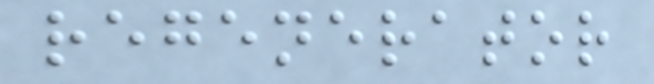regenerator
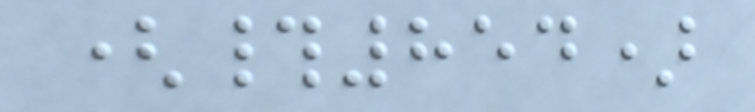(#854)
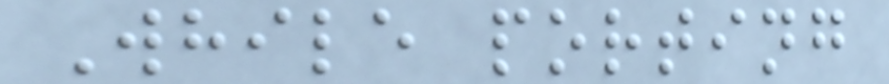While porting
